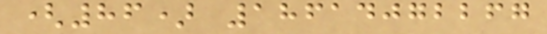(86) 18614072267
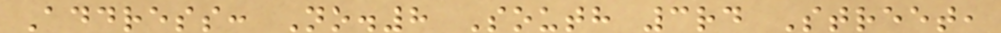Address: No.8 South 3rd Street,
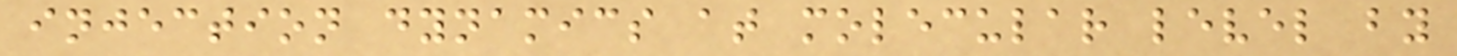injection dynamics at molecular level by
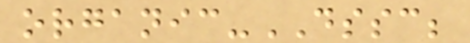organic-DSSC;
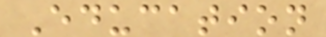Education
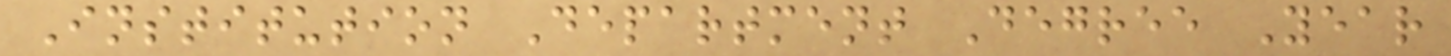Institution Department Degree Year
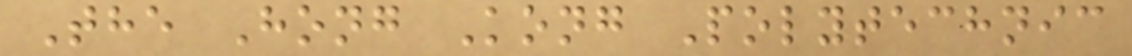The Hong Kong Polytechnic
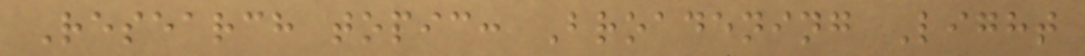Research topic: Broadening Light
